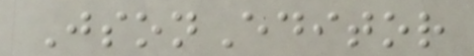JsonEditor
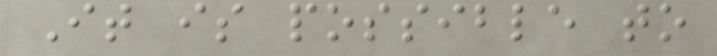It is possible to
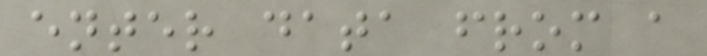enter data from a
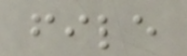file
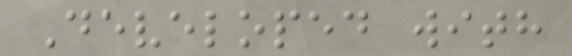Developed with
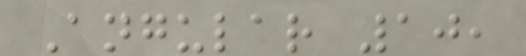Angular 10,
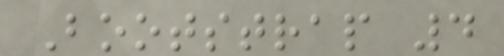Bootstrap 4
